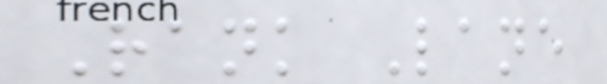Rank Lane
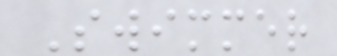Swimmer
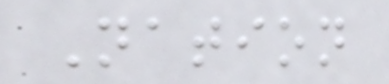Nation
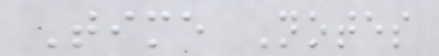Time Notes
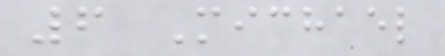6 Michael
